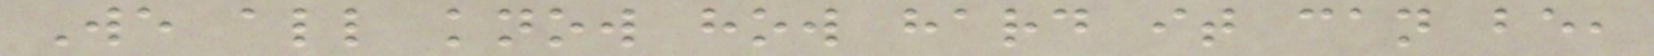We all know how hard it can be,
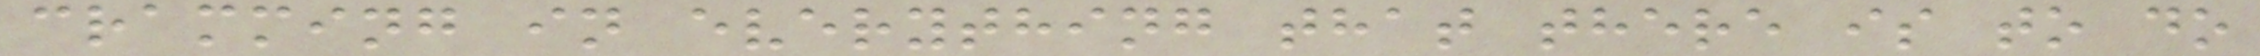cramming in everything that there is to do
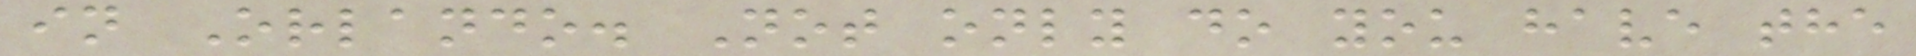in Orlando. Not only do you have the
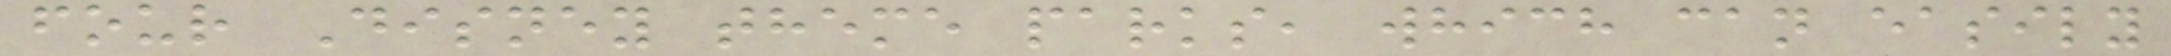four Disney theme parks, which can easily
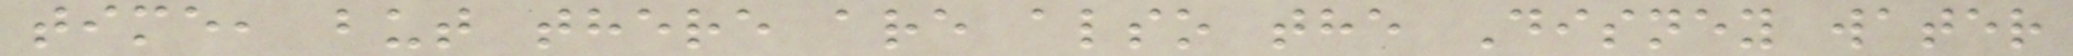time, but there are also the Disney water
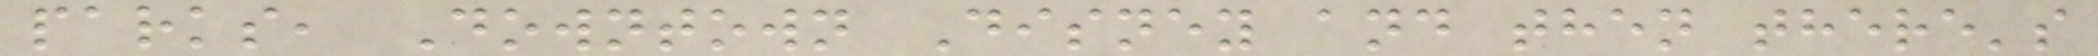parks, Downtown Disney and then there's
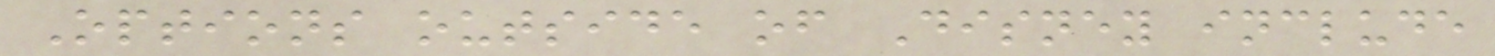Options outside of Disney include
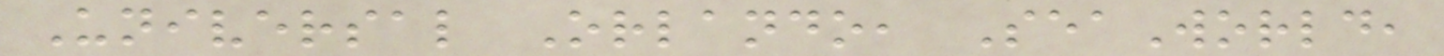Universal Orlando, SeaWorld,
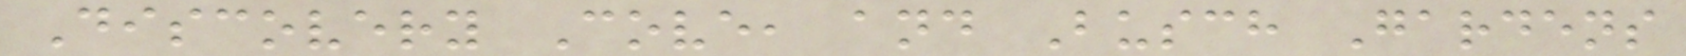Discovery Cove, and Busch Gardens
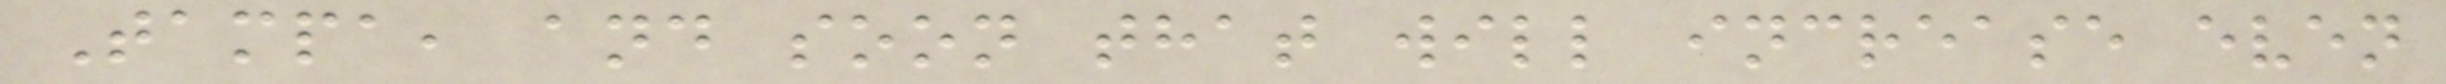Tampa, and soon that will increase even
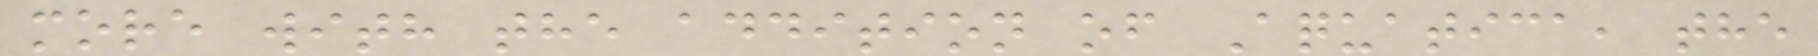more with the addition of Aquatica, the
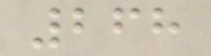268
